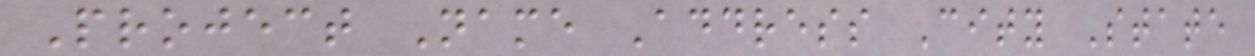Project Name Address City State
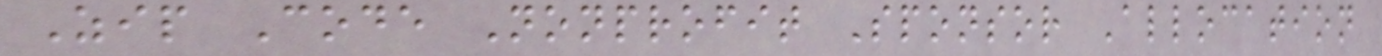Zip Code Nonprofit Sponsor Allocation
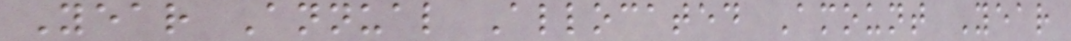Year Annual Allocated Amount Year
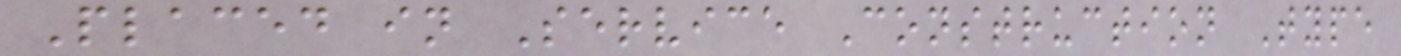Placed in Service Construction Type
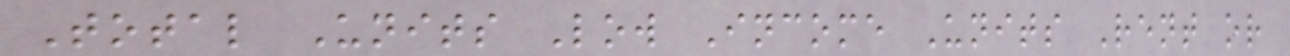Total Units Low Income Units Rent or
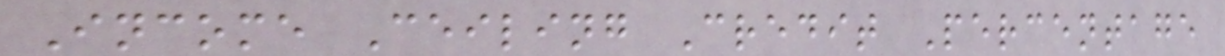Income Ceiling Credit Percentage
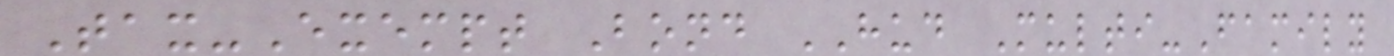Tax-Exempt Bond HUD Multi-Family
